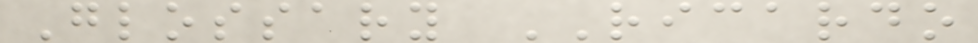Glossary RICARDO
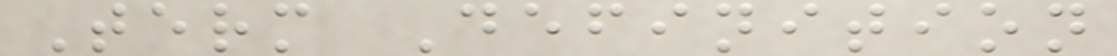Term Definition
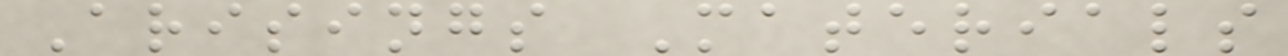Arisings Materials
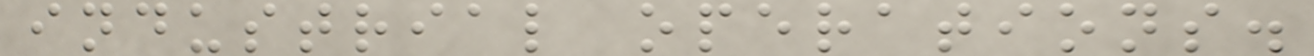industrial operations.
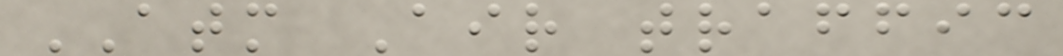ATM Air traffic
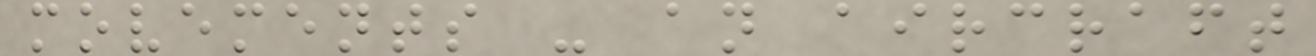movements - an aircraft
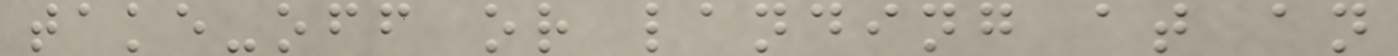take-off or landing at an
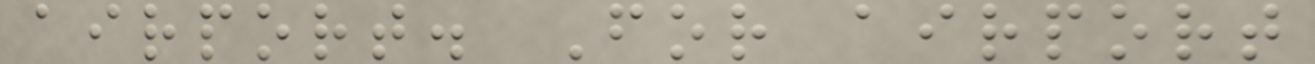airport. For airport
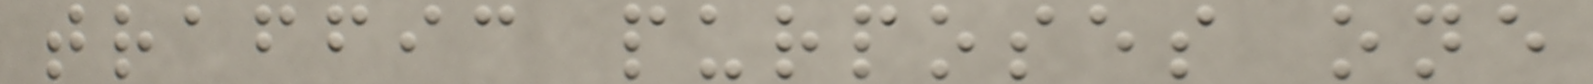traffic purposes one
